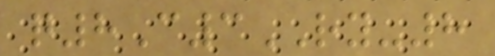q8C3RY-8
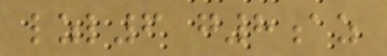lzl6 g8az
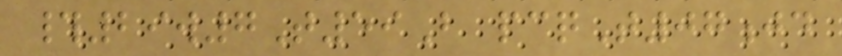#29w7T59B pcqT07jd
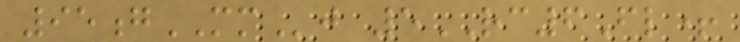95gMMj 5RC6Fl+
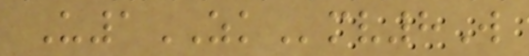U1ZKmv8W
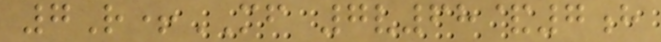7R+MF 7v68&7h
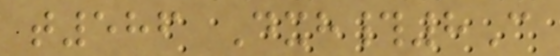t586 Dxh#8C
